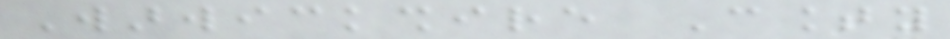Warwickshire County
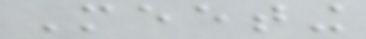Meeting
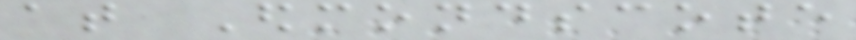at Edmondscote
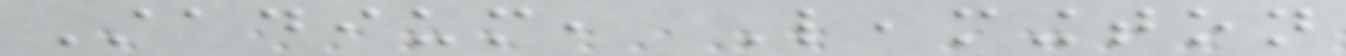Stadium, Leamington
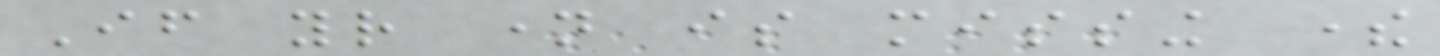If your name is missing there
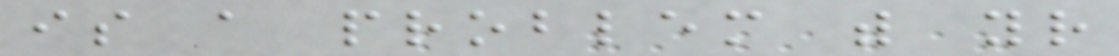is a problem with your
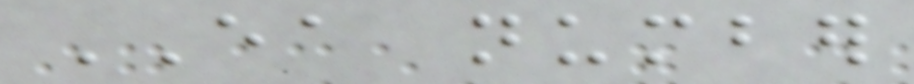EA number
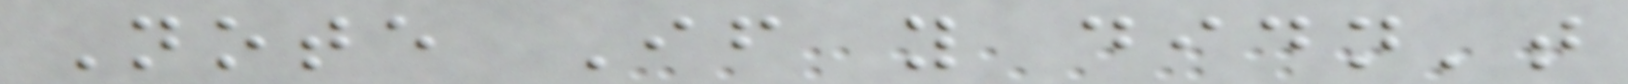Note If you didn't
